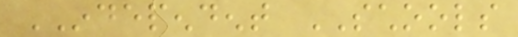INDEPENDENT SCHOOLS
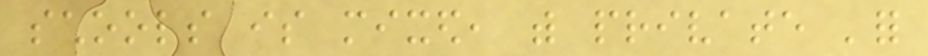schools is mixed, with private 'for
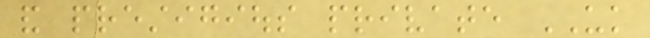and prestigious private UK
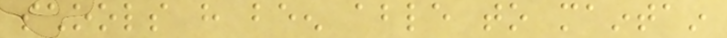schools have been able to maintain
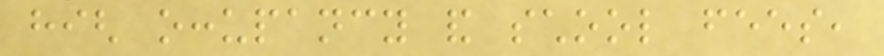high occupancy and school fees,
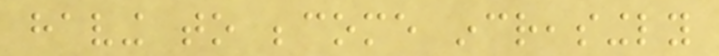having to become increasingly
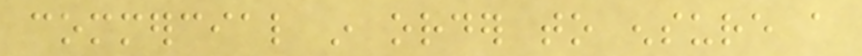commercial in order to ensure a
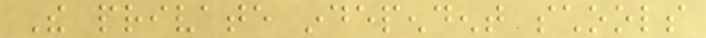The private independent schools
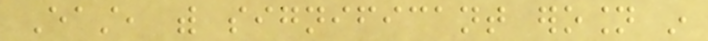East, with significant erosion in
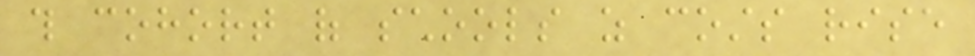this cohort of schools as costs rise
